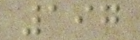197
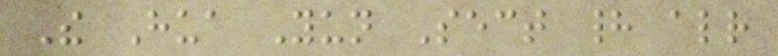The Hua Yun Sect had already
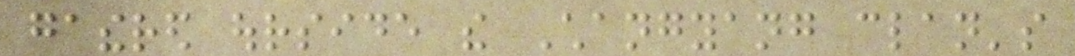gathered ourside the Changyang clan's
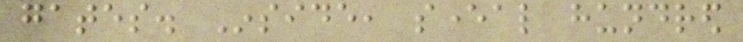gates. Inside, several hundred
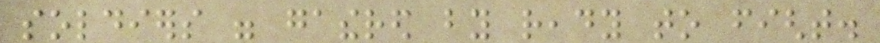soldiers were gathered by ready to fight.
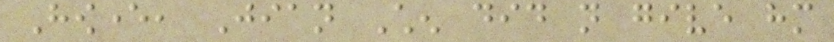However, Jian Chen did not give him
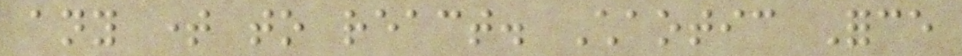any time to react. Chaotic Force
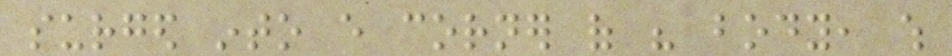surged into every corner of his body, which
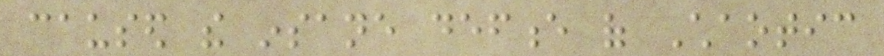caused the insane defence of Chaotic
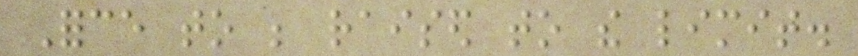Force to be raised to the limit.
